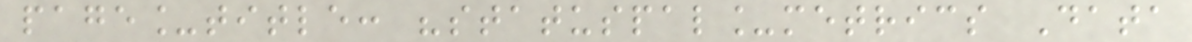page_title: "statuspal_metrics Data
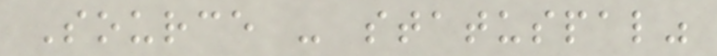Source - statuspal"
